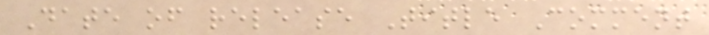Date of release Title Comment
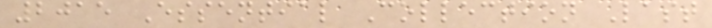2015 Essential Collection Last
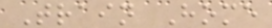Train Home
